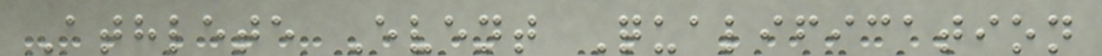Athlete Event Qualification
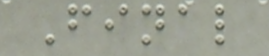Final
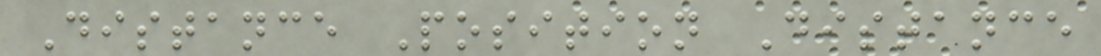Distance Position Distance
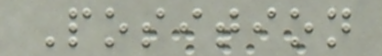Position
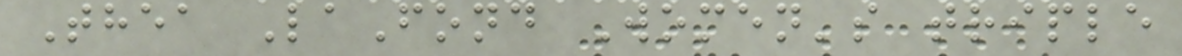Thea LaFond Women's triple
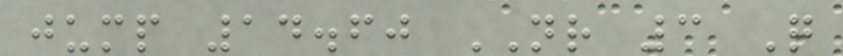jump 14.60 NR 3 Q
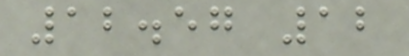12.57 12
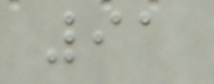91
